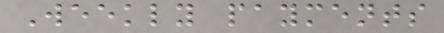Weekly payments
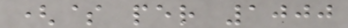($ per 1000
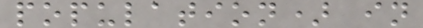population) in
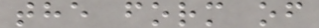the form of
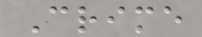Crime
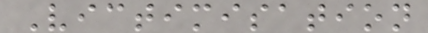Victimisation
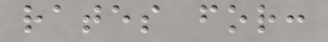rates for:
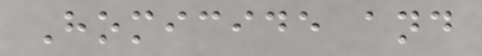Homicide and
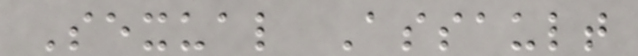Sexual Assault
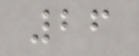26
